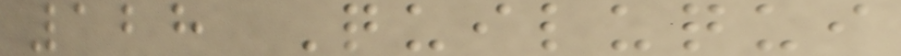128 Quiluqui
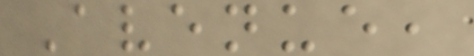Avenue,
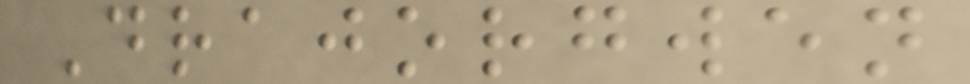Drajorgwen
